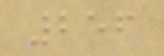256
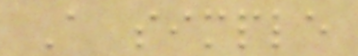A simple
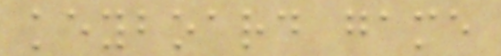keyboard game
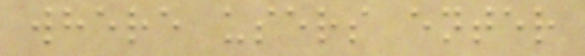where users enter
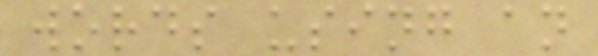words using an
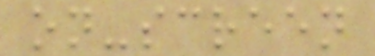on-screen
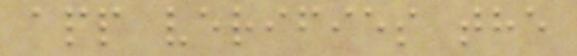app verifies the
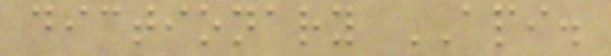dictionary API.
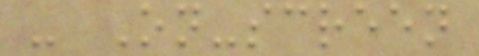- On-screen
